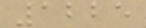1225
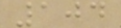104
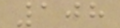108
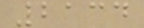2134
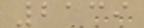2139
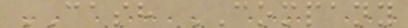CASH COMPANY
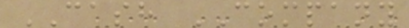CASH COMPANY
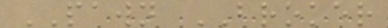PAWN BROKER
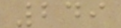249
